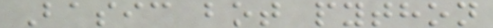Basic bot python
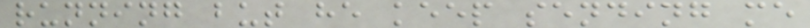running but he keep sending me
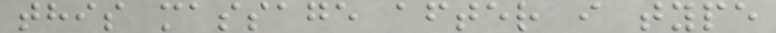this massage after i type
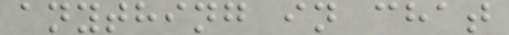anything in chat
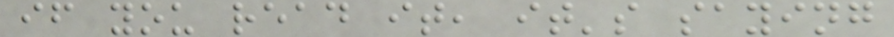if you read it, it's saying
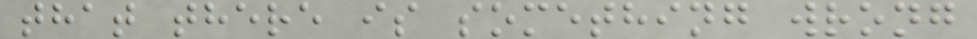that there is something wrong
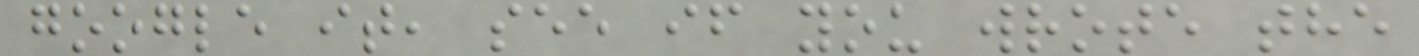google it, see if you wrote the
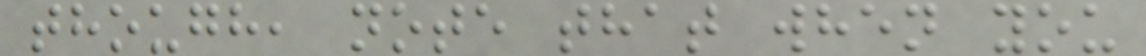though, note that when you
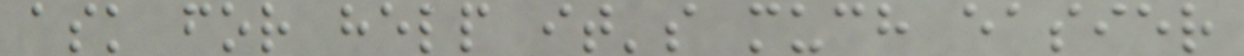ask for help it's much easier
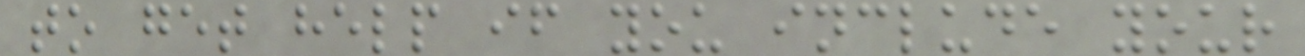to get help if you include your
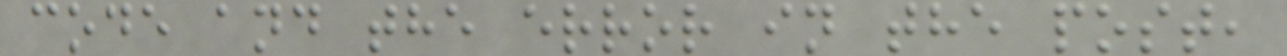code and the error in the post,
